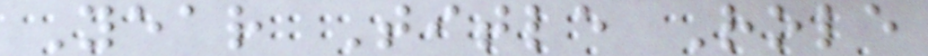Year Title Role
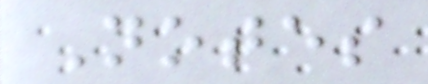Notes
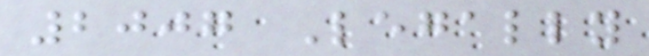2007 Legally
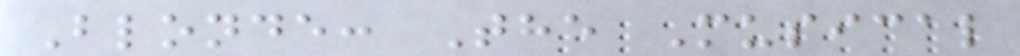Blonde: The Musical
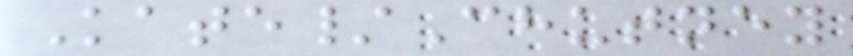Kate/Chutney
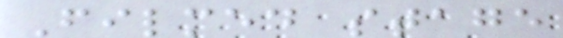Filmed stage
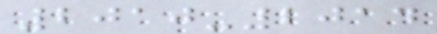2010-2014
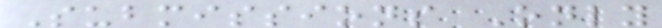Submissions Only
